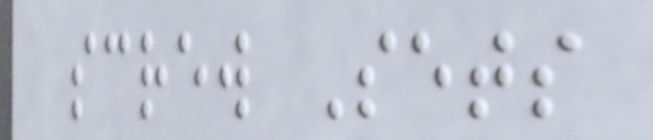screw Sets
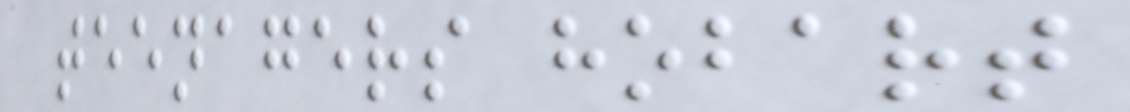teenagers hobart
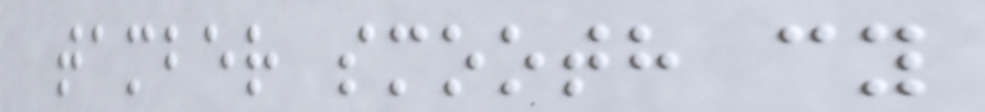tamber smooth cy
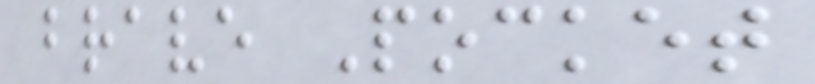brave Pocket
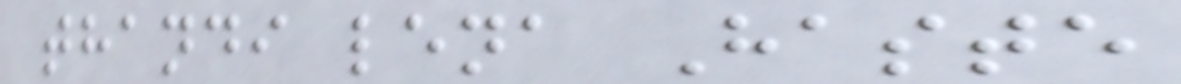thandi lena Haste
